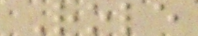Role
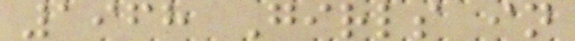1968 Girls in
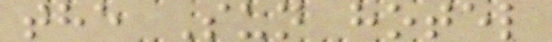the Sun hotel
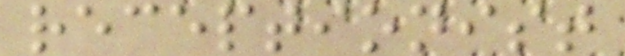receptionist
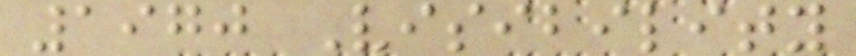1970 Visibility
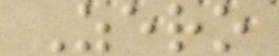Zero
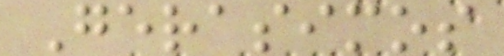Gerasimos
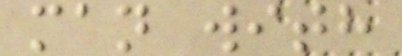man with
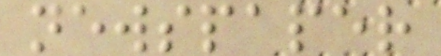newspaper
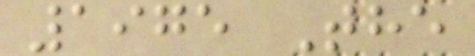1975 The
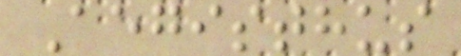Aegisthus
